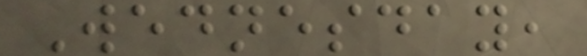Wednesday,
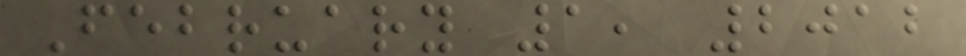February 1, 2012
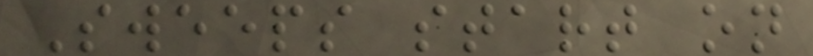Sweeps start on
